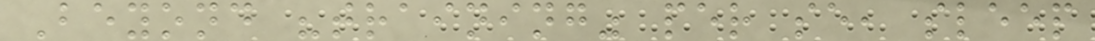Beyond "training" per se, sleep
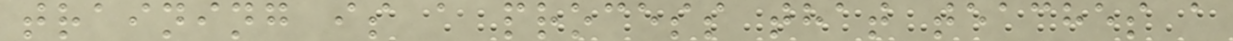training is a process that teaches a
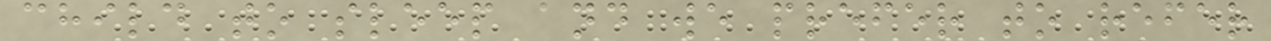child to sleep and we prefer to refer
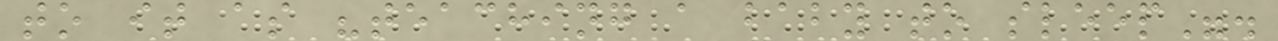to it as "teaching a baby to sleep".
